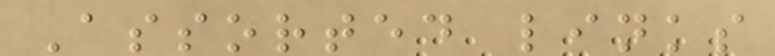Assorted links
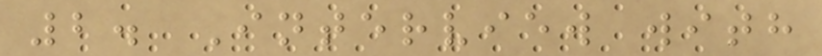2. Interview with
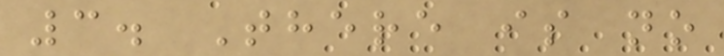3. There is no
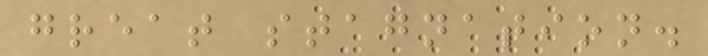great stagnation.
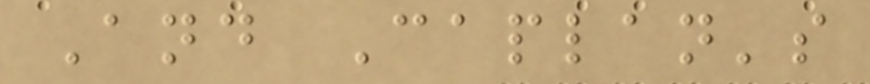And Caplan's
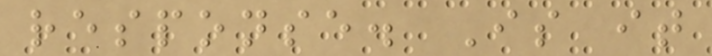response. Is it
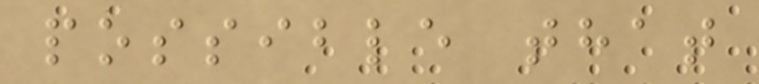possible that
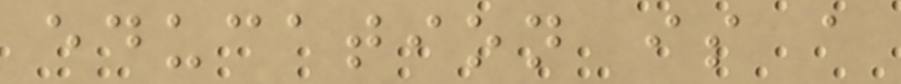education is a
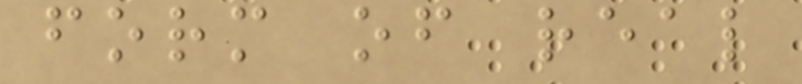form of real
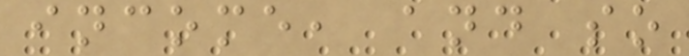income, and so
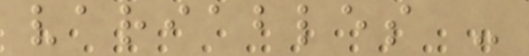variables -
